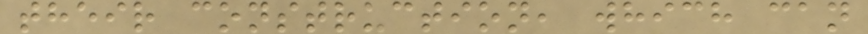their construction, which can
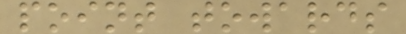point towards
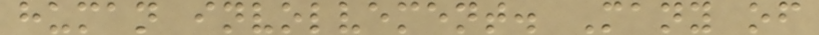human involvement. Many of
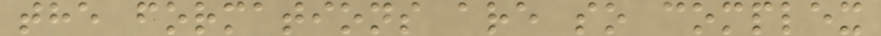the formations are so complex
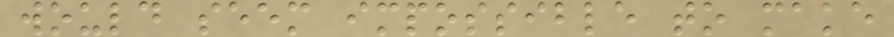would seem impossible to make
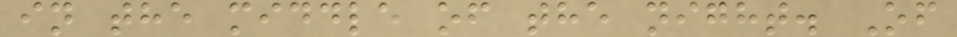in the middle of the night. Of
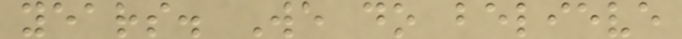years. We do believe
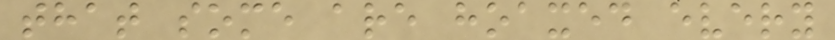that some are hoaxed every
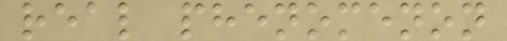real phenomenon
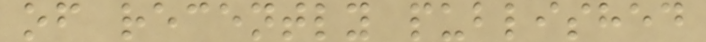of recently published
